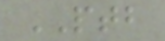PTB
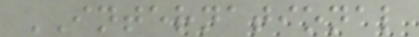INTERNATIONAL
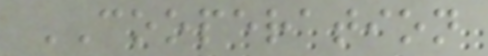COOPERATION
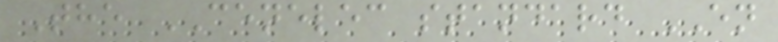The CENELEC standard EN
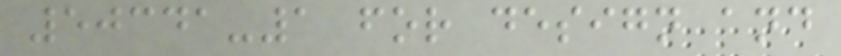50341-1 for design and
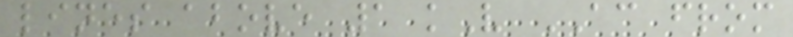lines above 1 kV AC from
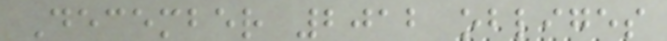December 2012 obliges
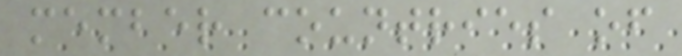member countries of
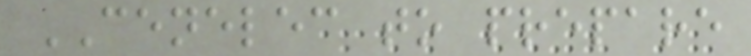CENELEC to prepare
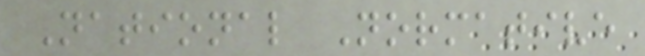National Normative
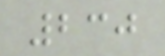230
